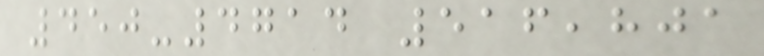450-4714 516,801
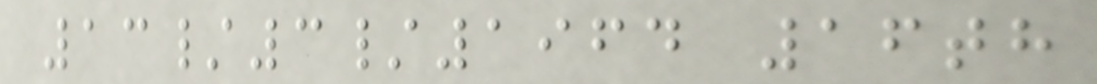13/3/1964 16th
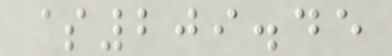$209.45
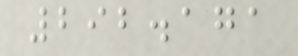292.171
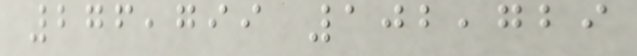276,799 102,729
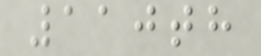110th
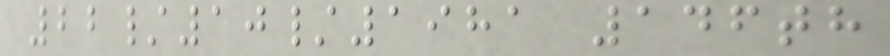22/10/1981 146th
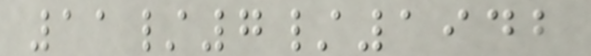11/7/1942
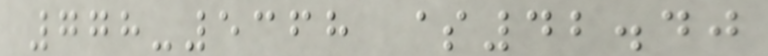778-5368 $42.40
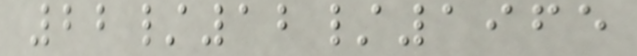22/12/1965
